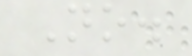No.
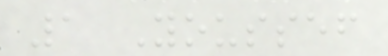1 Youssef
